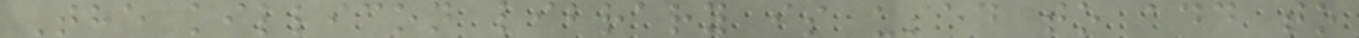The killicon library is used to add to
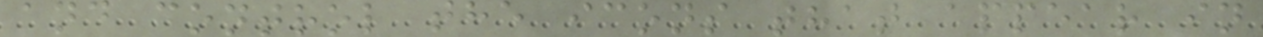and control the icons that appear in
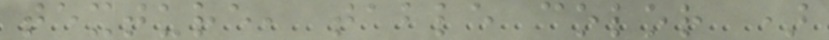texture, table color )
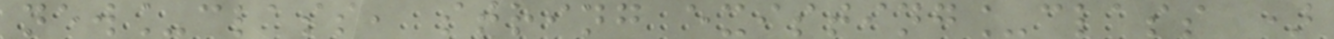new_class, string existing_class )
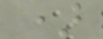)
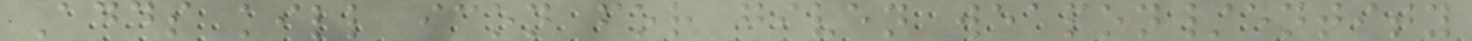Adds kill icon for given weapon/entity
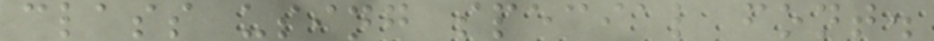class using special font.
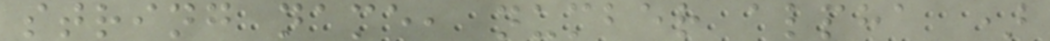string name, number alpha )
